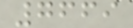7669
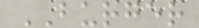BURGER
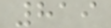819
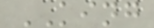KING
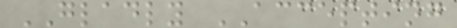GLADLY ACCEPTING
